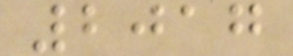2017
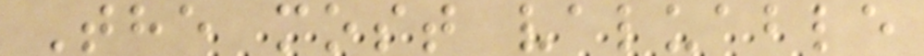The most valuable
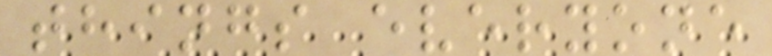things everyone
